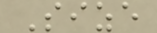Size
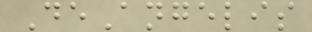DeAngelis
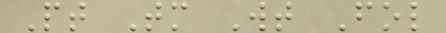Pt Tm Wt Fol
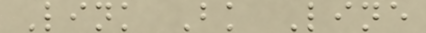Link Bk Line
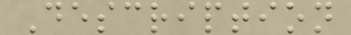Description
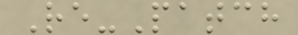Re-Patch
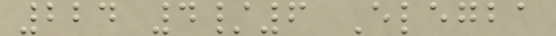224 4/6 Elegba
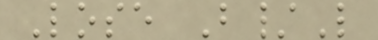Lose B/L
